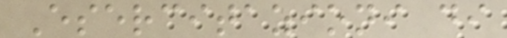Esercitazioni di
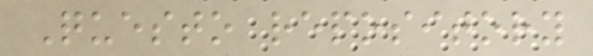Questo repository
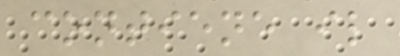contiene il
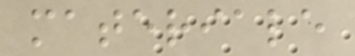materiale
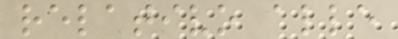relativo alle
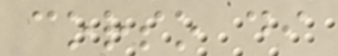corso di
